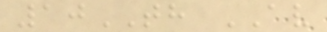10TH AV
